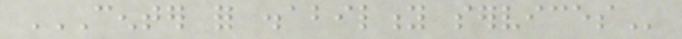CENTER FOR DISABILITY SERVICES
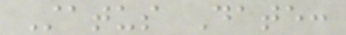Status Date:
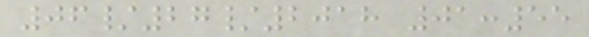06/27/2018 01:55
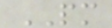PM
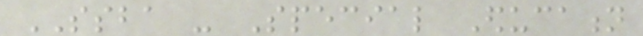SSBA - Special Education
